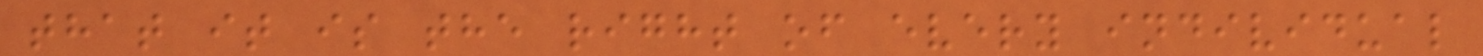that it is the right of every individual
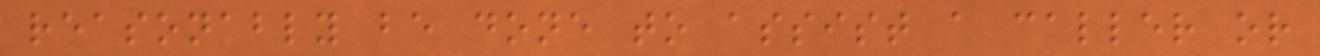reasonably be done to assist a caller or
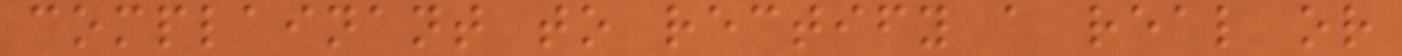complainant to rectify a real or
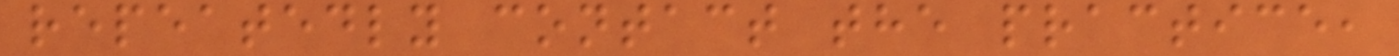repeatedly contact the practice,
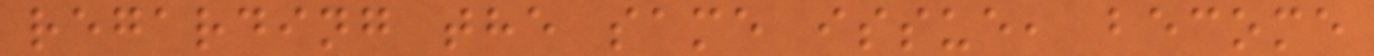regarding the same issue, become
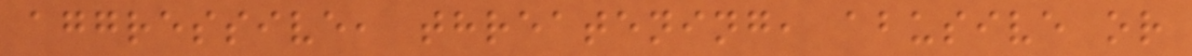aggressive, threatening, abusive or
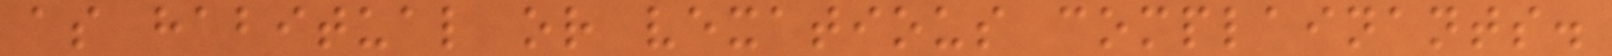as habitual or vexatious complainants.
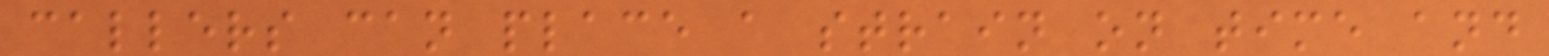callers can place a strain on time and
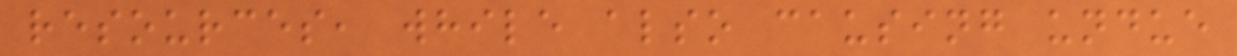resources, while also causing undue
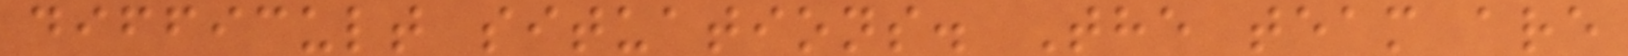difficult situations. The team are
